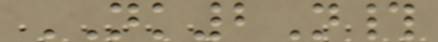NK2N#
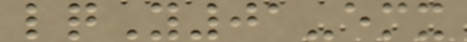lqY01-emx
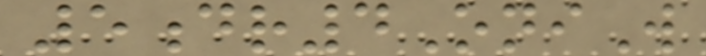5dr4OniW
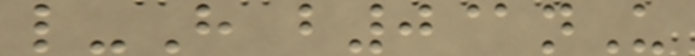l-H b0@nU
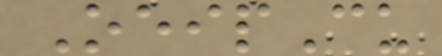OeipCu
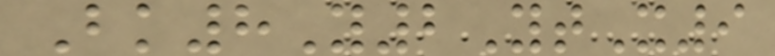Bk8Y2YtX9
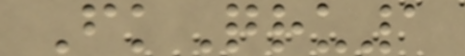FkQru1
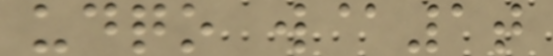udqo w@1t
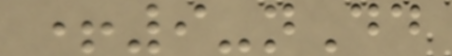+9-nDd
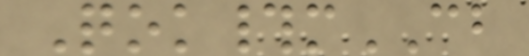Qok#mCB
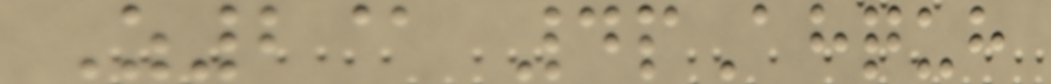Z2@ 4pAhquh
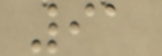91
